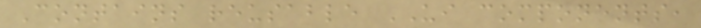Contains reusable UI components,
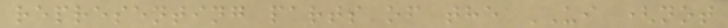representing parts of the UI (not
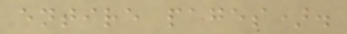entire pages).
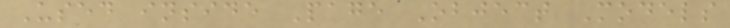Used inside Page Object Models
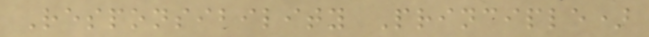Responsibility Principle)
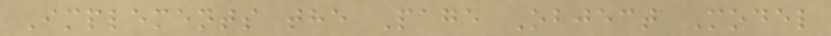Implements the Page Object Model
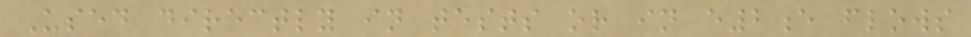Used directly in tests or in e2e flows
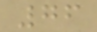76
